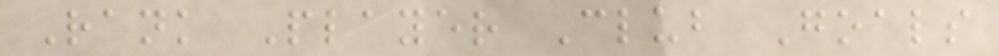Rank Player Club Goals
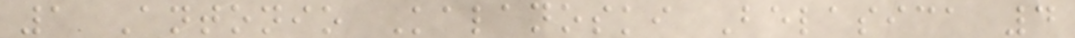1 Antonio Kalanoski Belasica 4
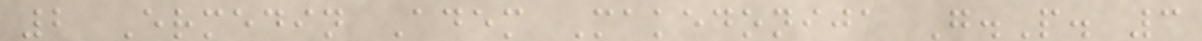2 Ermedin Adem Makedonija G.P. 3
